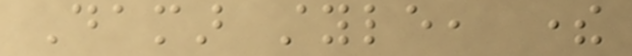Damar style, there
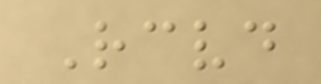Received
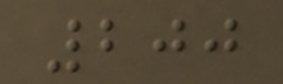200
